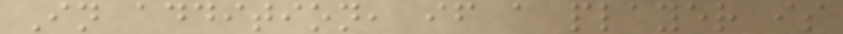In addition, if a player is
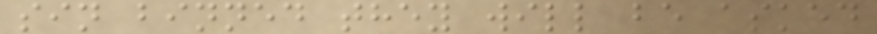sin binned they will be asked
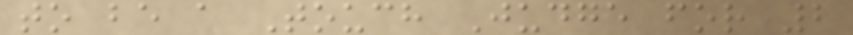to be a Touch Judge for 2
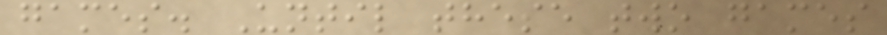games. Until these two games
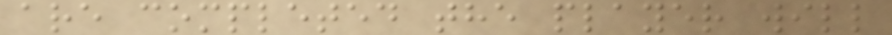are completed the player will
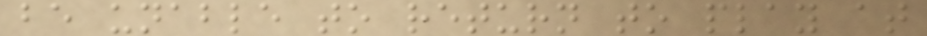be unable to return to play at
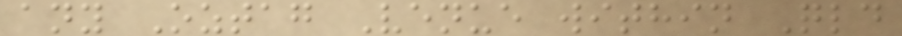any Oztag Venue within Qld
